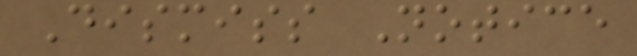Dismiss Notice
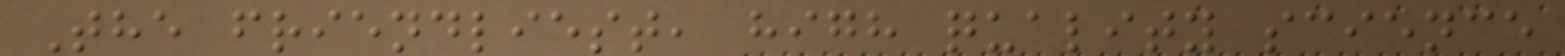The friendliest, high quality science
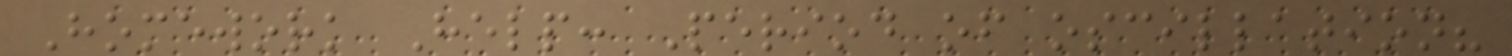Homework Help: Period of oscillation?
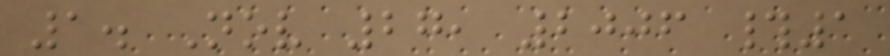1. Nov 27, 2006 #1
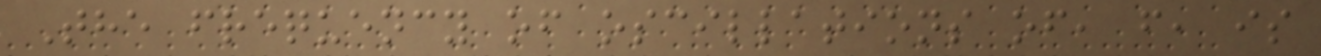The frequency of oscillations of, f, is
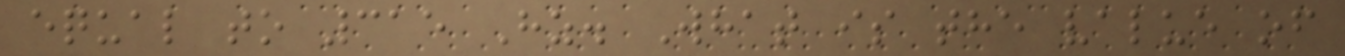equal to 315 Hz. What is the value of
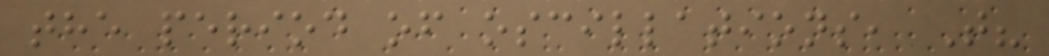the period of oscillations, T?
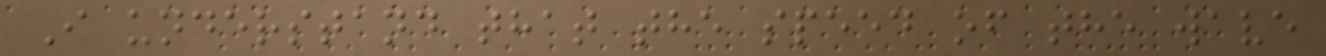I understand that the speed of the wave
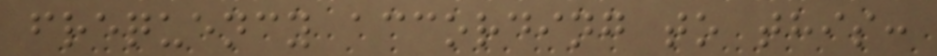frequency according to this:
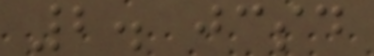2. jcsd
